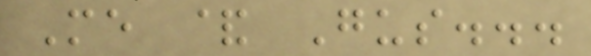Me & Gus...
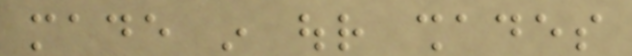made in our shades
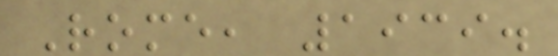Rome, 1939.
